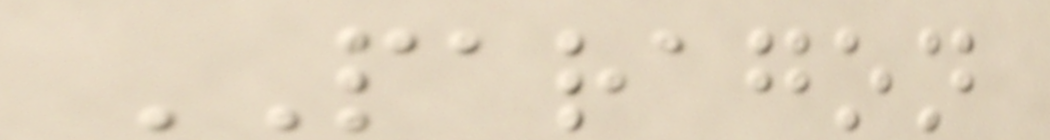PARAGON
